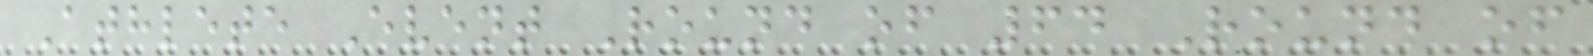Athlete Event Round of 64 Round of
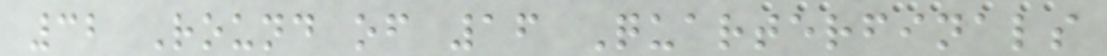32 Round of 16 Quarterfinals
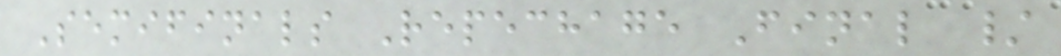Semifinals Repechage Final /
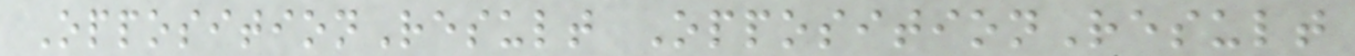OppositionResult OppositionResult
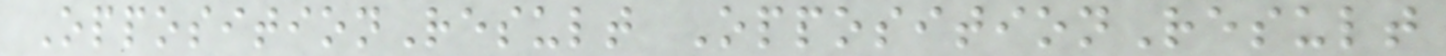OppositionResult OppositionResult
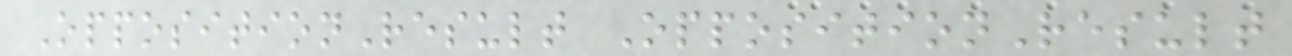OppositionResult OppositionResult
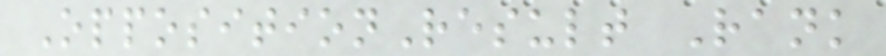OppositionResult Rank
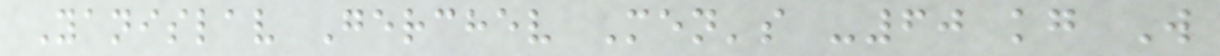Yanislav Gerchev Men's -60 kg W
